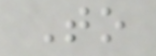To
